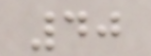40
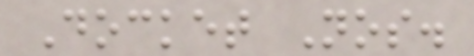Docket Nos.
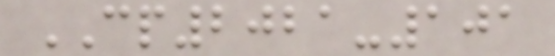CP2021-101
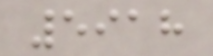5918
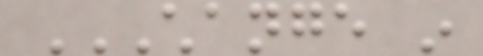CHANGE IN
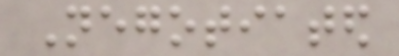Negotiated
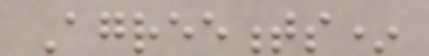Agreements*
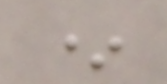*
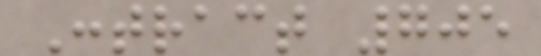Contract 705
